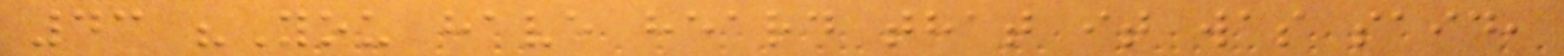43 "You have heard that it was said,
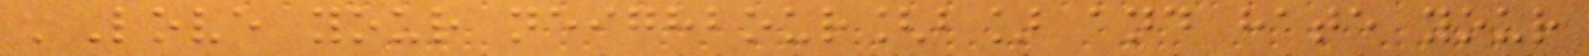'Love your neighbour[b] and hate your
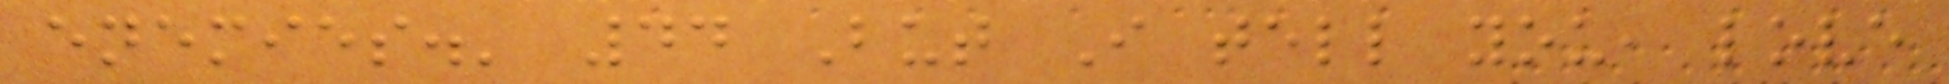enemies.' 44 But I tell you, love
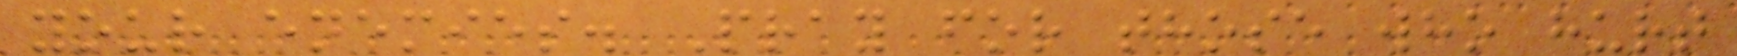your enemies. Pray for those who hurt
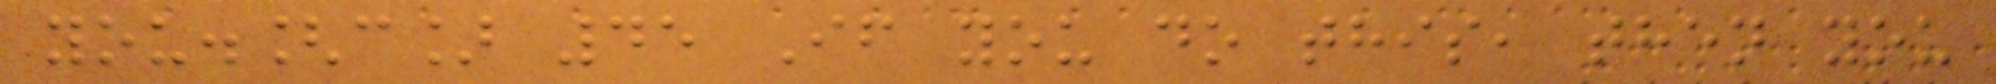you.[c] 45 If you do this, then you
